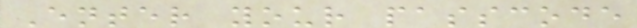Enter your passcode
